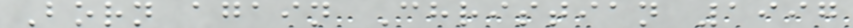Born again Christian 1997
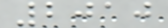2010
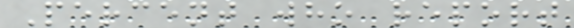Percent who report
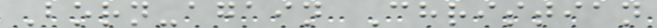Born-again Christian
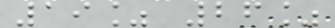19% 26%
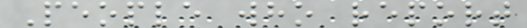People who report
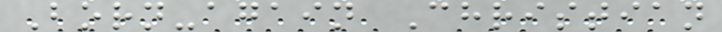Born-again Christian
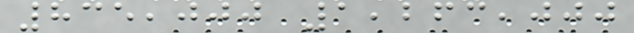835,000 1,263,000
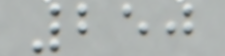250
